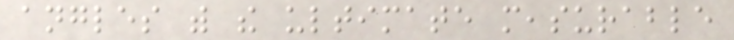angles with the ultimate measurable
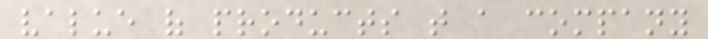value of products that a company
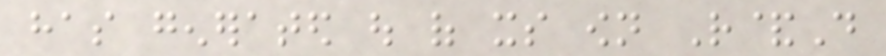has generated out of its own R&D
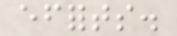efforts.
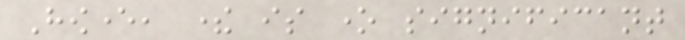However, there is one significant
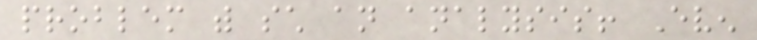problem with such an analysis! Even
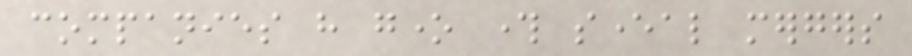companies have gone through several mergers
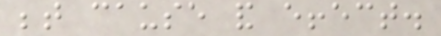between cause and effect.
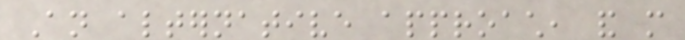An alternative approach, and more
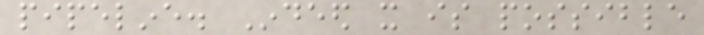pipeline. Indeed it is possible
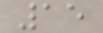15
